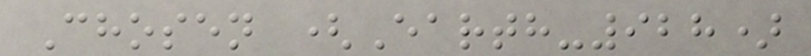Chosen (Earth-928)
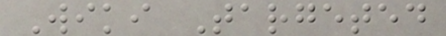Wiki Targeted
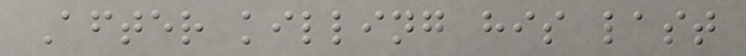After killing his last
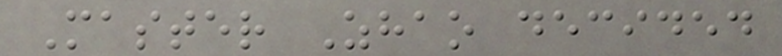Master Zhao decided
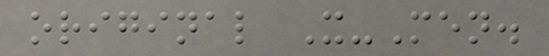original X-Men.
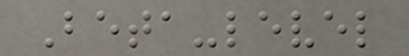Beta-level
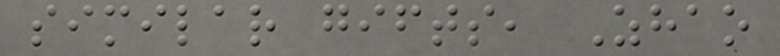similar gifts, Zhao
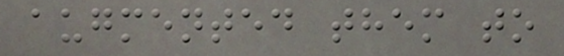augmented them to
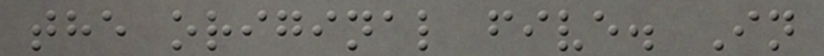the original five. In
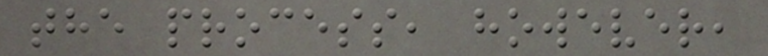the process, however,
